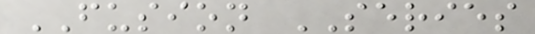FUSION SERIES
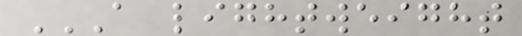A LIGHTWEIGHT
